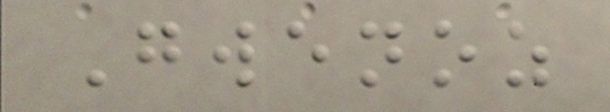Gwenoz
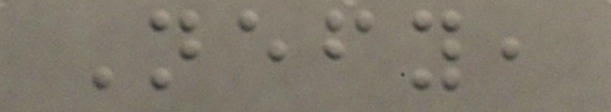Nefy,
